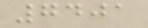7401
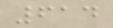614
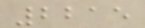2215
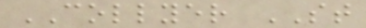COLLYER ST
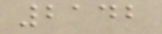2142
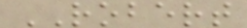ROBERT
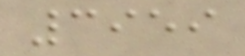3959
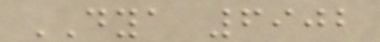DYA 6902
